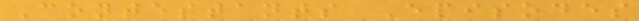Contestants Episodes
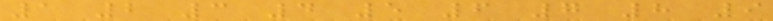1 2 3 4 5 6 7 8 9
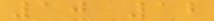10 12
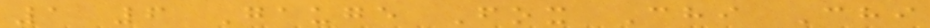1 6 Gauge Fox Chi Chi
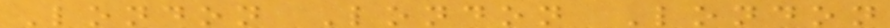London London London
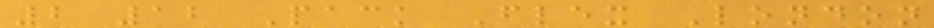2 12 Pack Flex London
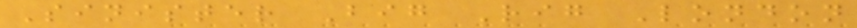Sinister Big Rig London
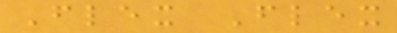Flex Flex
